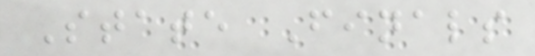State Finals
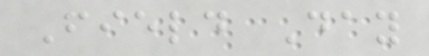Field Day
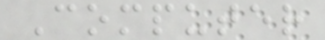Computer
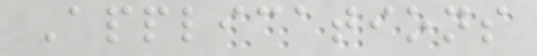Applications
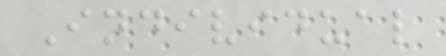Individual
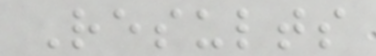Results
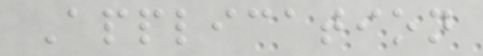Application
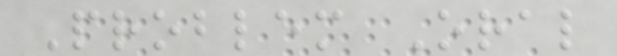Problem Oral
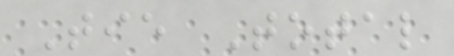Tie Total
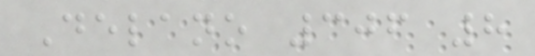Delano 306 8
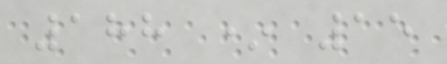188 * 15
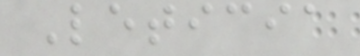Leticia
